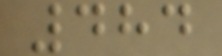484
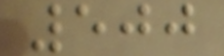500
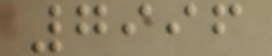7996
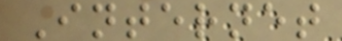Internet
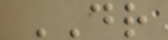DR
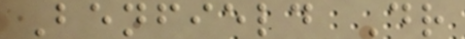Benfield Dr
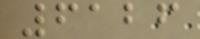6126
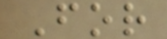For
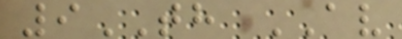9TH AV
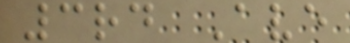3rd Ave
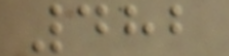482
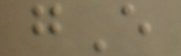gE
